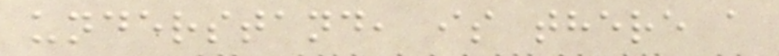understand, is there a
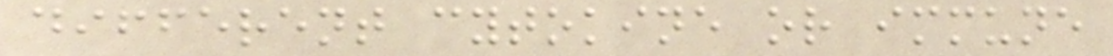different cytokine or immune
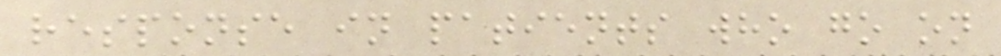response in patients who go on
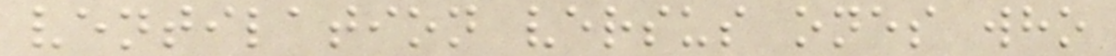ventilation versus ones who
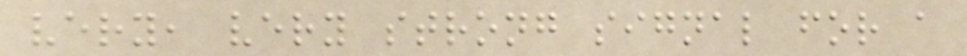very, very strong signal for a
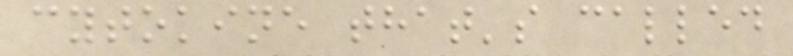cytokine that's called
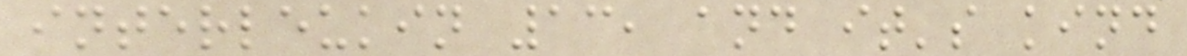interleukin 13, and it's kind
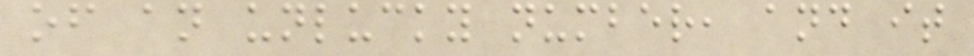of an unlucky number, and it
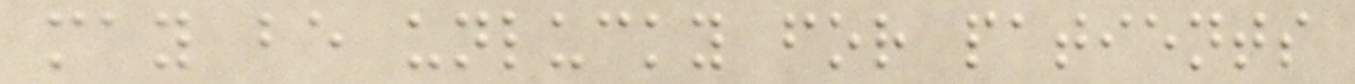may be unlucky for patients
